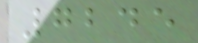7245
